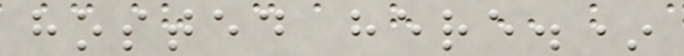hosted here.*
